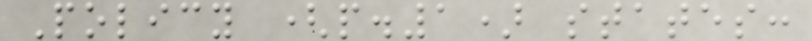Policy (p.1) states:
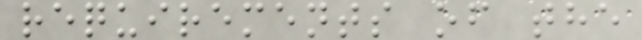requirements of the
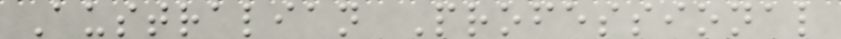Australian Professional
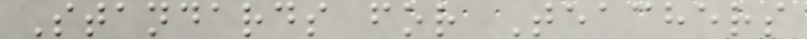Standards for Teachers
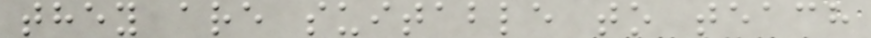they are suitable to teach
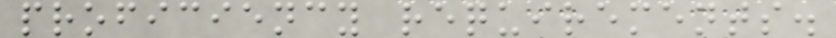proficiency requirements.
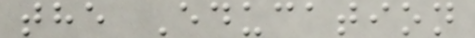the Education
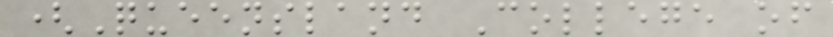(Queensland College of
